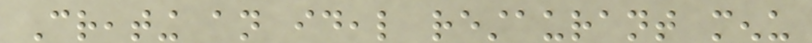Creating an ideal restaurant menu
